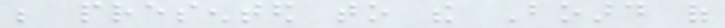be presented to the Board of
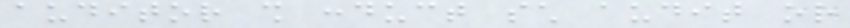auditor shall conduct such audit or
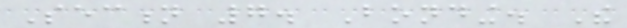Section 7. Bonding. The
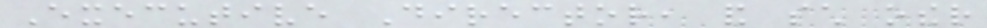Executive Director, and such other
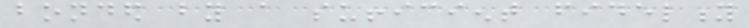bonded by a sufficient fidelity
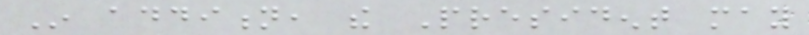In addition, the President may
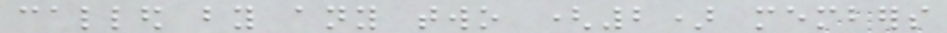called by any two (2) members
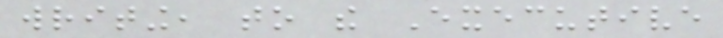writing, to the Executive
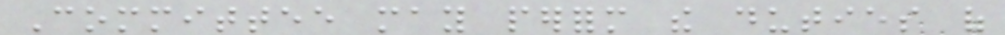Committee may perform the duties of
